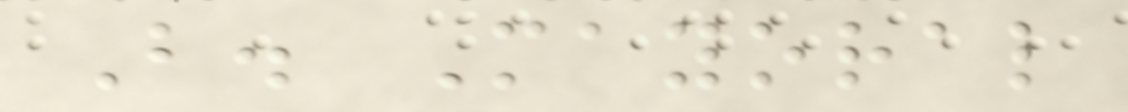B. Mayoral
